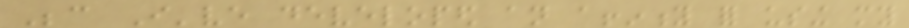Because I've developed an affinity for using my
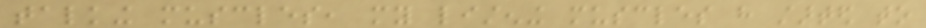talking muscles, my listening muscles have started to
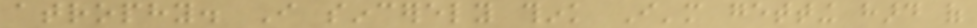atrophy. I sincerely think I'm getting hard of
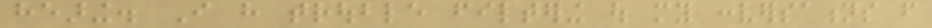hearing. I have trouble filtering out my conversations from
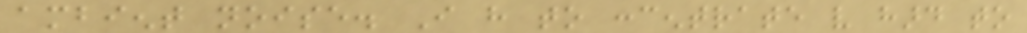ambient noise. I have to concentrate very hard to
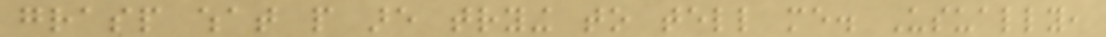grasp what people are trying to tell me. Usually,
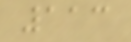113
